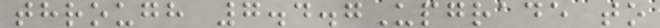through 7.4.7Upgrade to
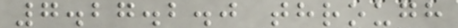7.27.2.0 through
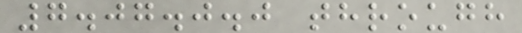7.07.0.0 through
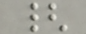{
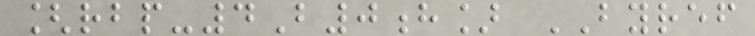[rbp-4B0h] BYREF
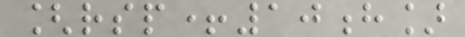[rsp+10h]
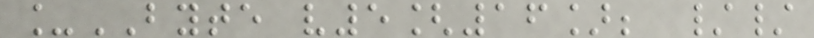_BYTE v5[16]; //
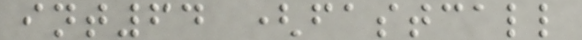int64 (fastcall
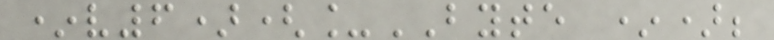*v6)(_BYTE *);
